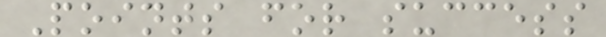Points for success
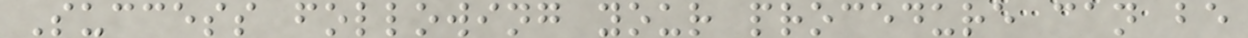Success following your procedure can be
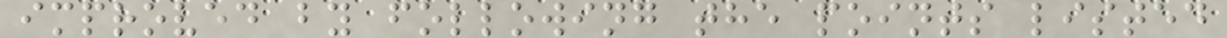improved by following the points listed
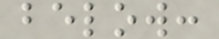below:
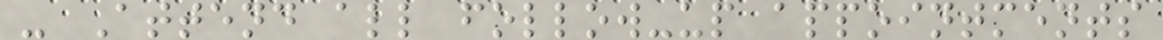- Attend all follow-up appointments
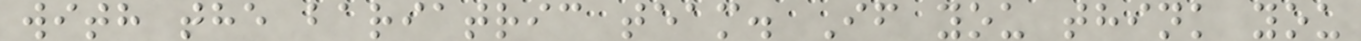with the bariatric team. If you think you
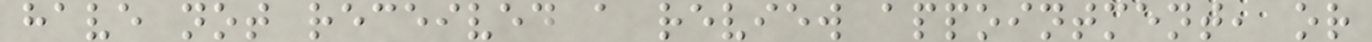have not received a review appointment, or
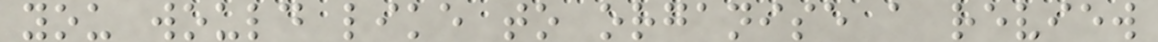you would like to organise a review
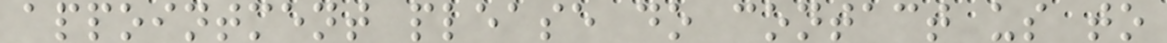appointment please do contact us to
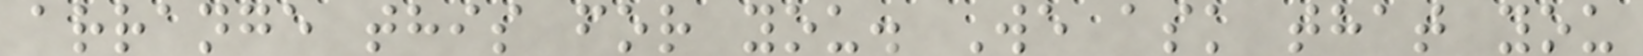arrange this for you. We ask that you
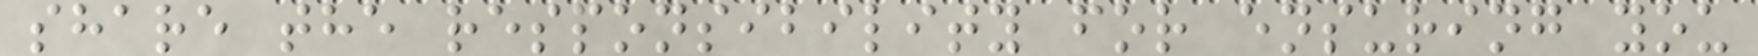share the responsibility for ensuring you
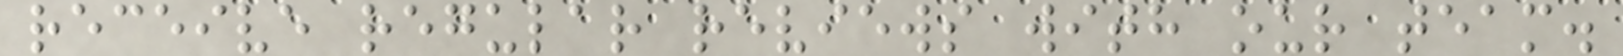receive regular reviews with our team.
